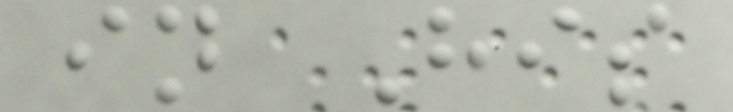in His
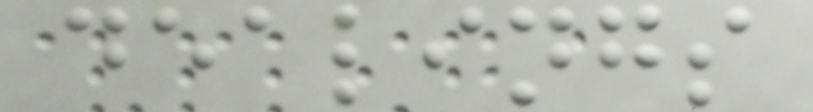dealings
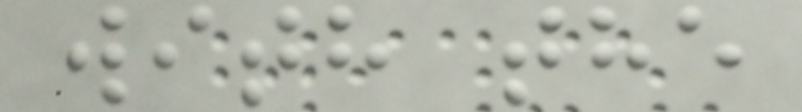with the
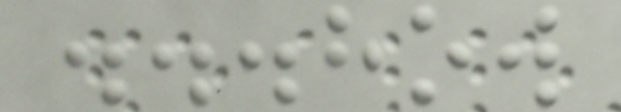...how
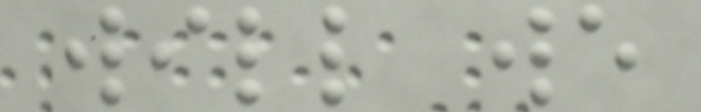will we
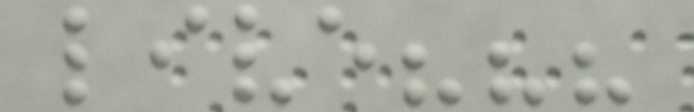live???
